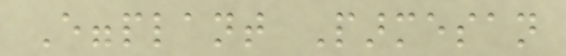Eggplant Parmesan
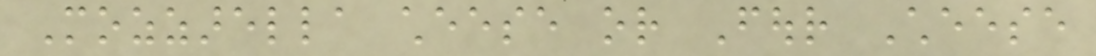Mozzarella cheese or Four Cheese
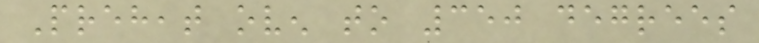Preheat oven to 350 degrees
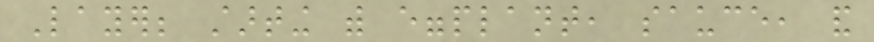Layer; starting with eggplant, sauce, and
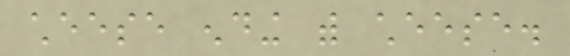cheese ending with cheese.
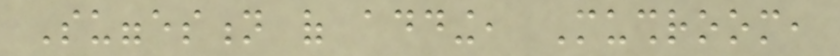Suggestion of adding, Mushroom,
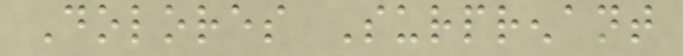Dolores Surprenant
